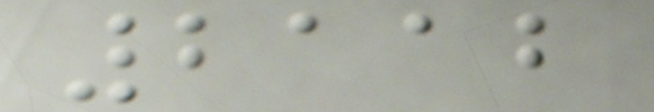2112
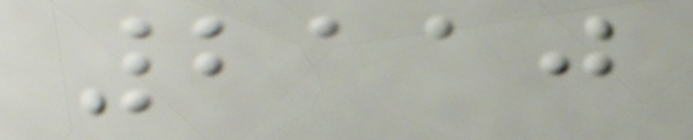2110
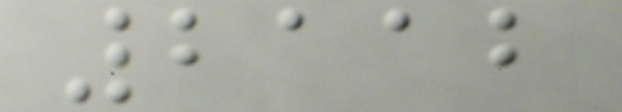2112
